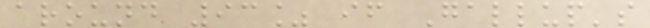around 93% if Gallup's
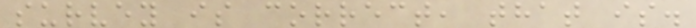survey is correct, that is.
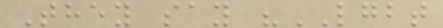They say "LGBT
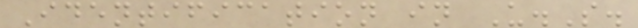Identification in U.S.
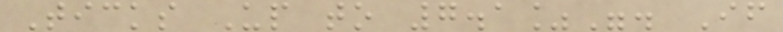Ticks Up to 7.1%". If
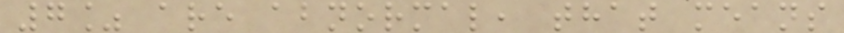7% are abnormal, that means
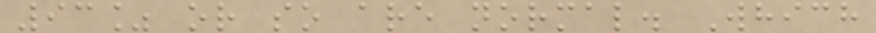93% or so are normal. Which
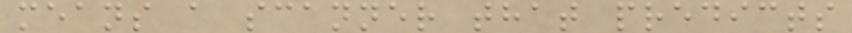means a scanner that predicts
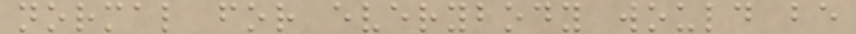normal for everybody would be
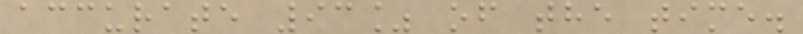accurate 93% of the time.
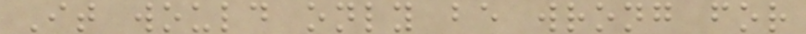It would only be wrong for
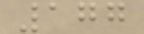177
